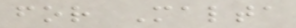for Malta
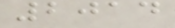2014
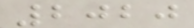2020
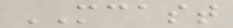MCAST
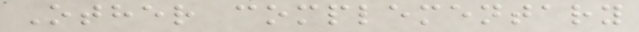Other complementary
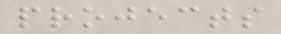projects
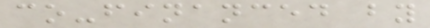co-financed by
